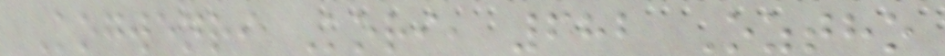Kogwenri Kori, 682 Oztho
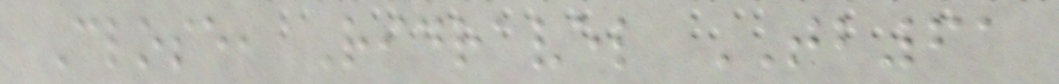Close, Ridravel TB61
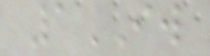1IW
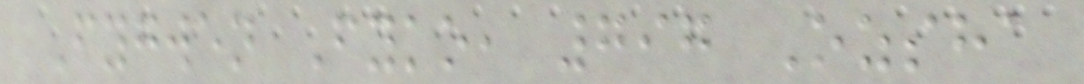Fygwen Fyko, 797 Ozsha
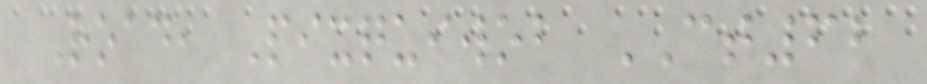Road, Pixquiwob CT62
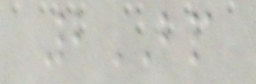2BP
